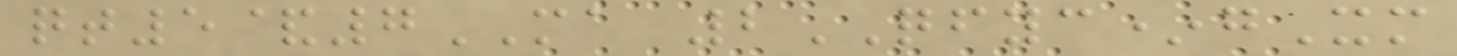qt5&7MA 2QFYC*gXm
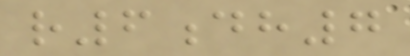r6dh7
